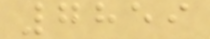7859
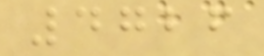4726
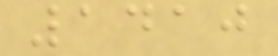1410
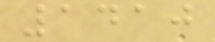1410
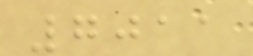7011
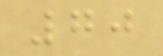70
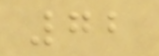72
